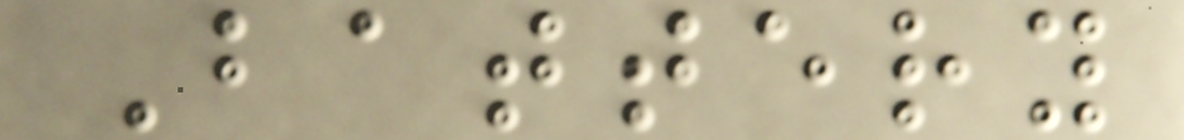Battery
